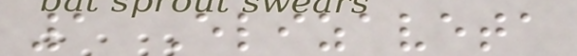1 Elizaveta
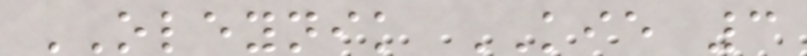OLEYNIK KIE 3
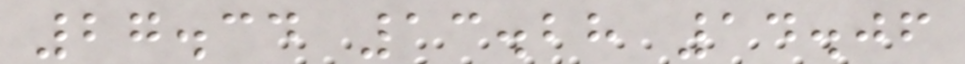27.34 13.28 14.06
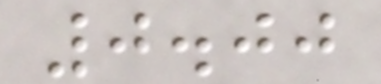0.00
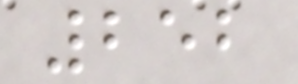252
